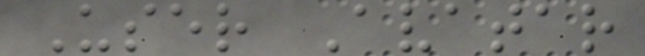User Avatar
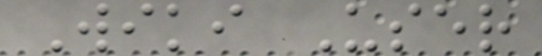Wiki User
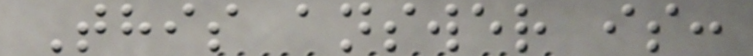This answer is:
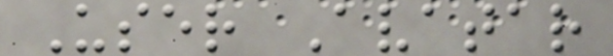User Avatar
